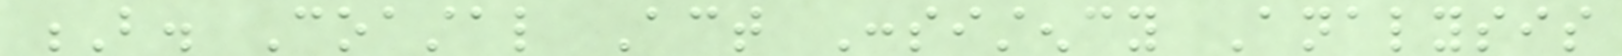B. Coastal Act Consistency Analysis
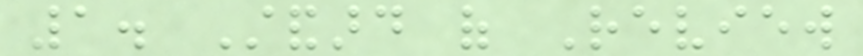1. Standard of Review
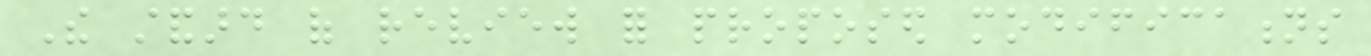The standard of review for proposed modifications
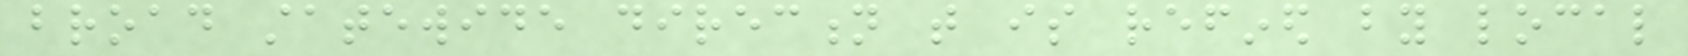broad statewide direction that is refined by local
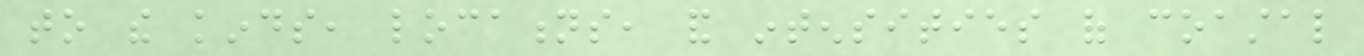to the kinds, locations, and intensities of coastal
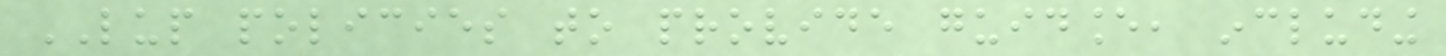LUP policies to provide guidance, including
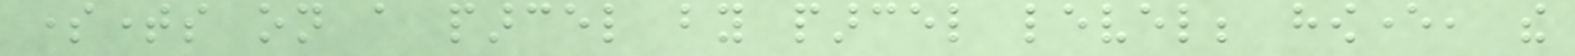sometimes on a parcel by parcel level; however, the
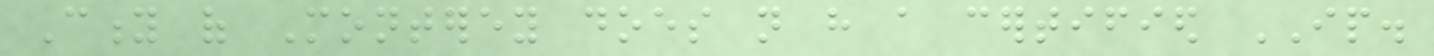City of Monterey does not have a certified IP.
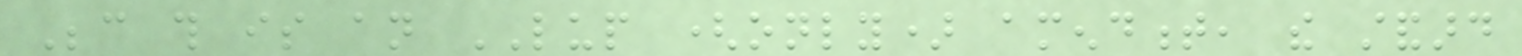Because this is an LUP (only) amendment, the standard
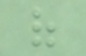of
